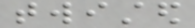twisted
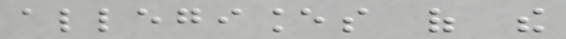allegiances of the
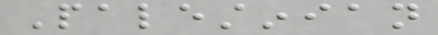Palestinian
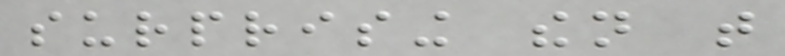surprising then that
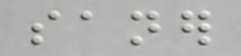saner
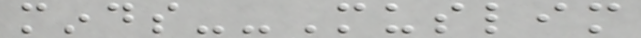minds--Muslim
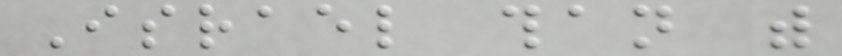Israel than with
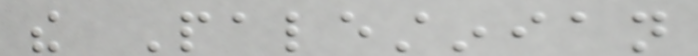the Palestinian
